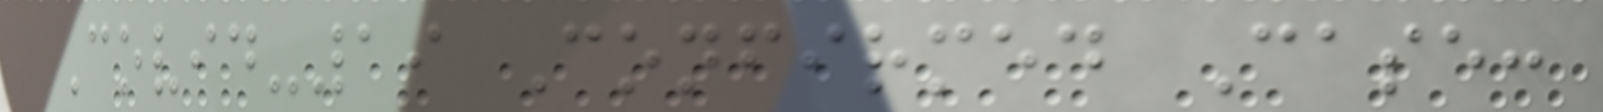Covid-19 Confirmed Case:
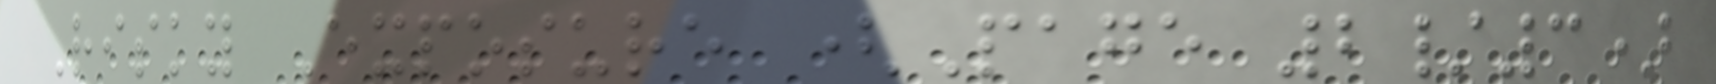Risky Exposure (Page 2/3)
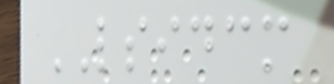LSIDCM
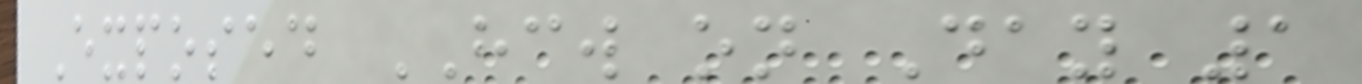Exposed HCW on Day 1
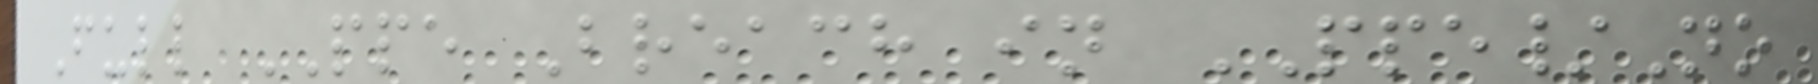Full PPE Breach in PPE/No
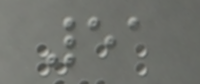51
